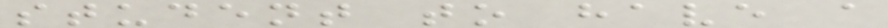student to have a
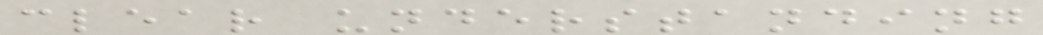clear understanding
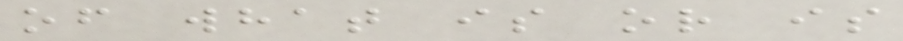of what is or is
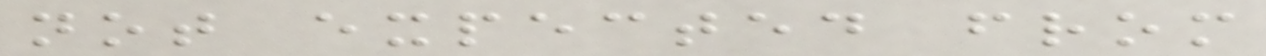not expected from
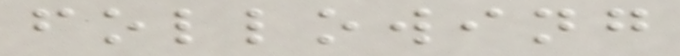following
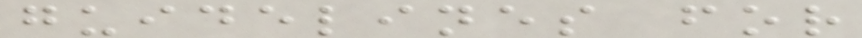guidelines for
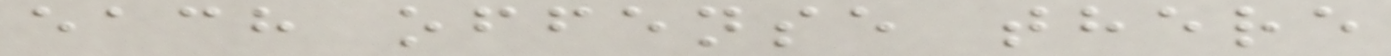each offense there
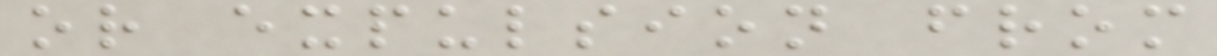or expulsion from
